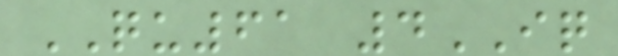QU61 4IQ
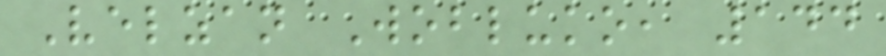Velzan Wobluko, 144
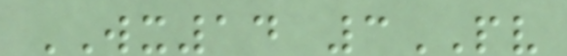WX14 3PV
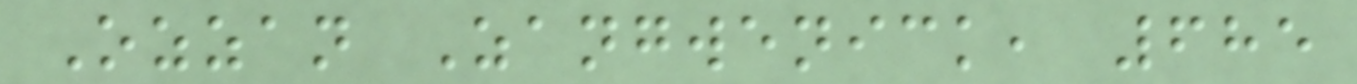Ozzan Zangwenick, 685
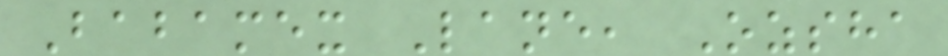Babamex Lane, Ozsha
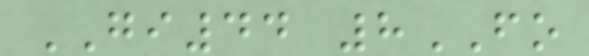GI44 8FO
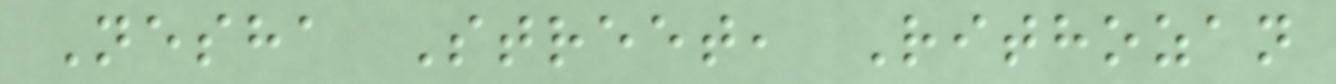Nesha Street, Rithozan
